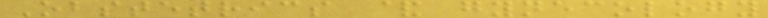Obstetrics & gynecology
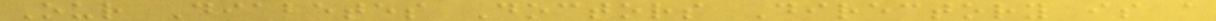Our Diabetes Doctors Directory is a
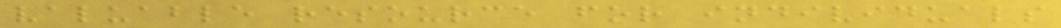valuable resource for individuals
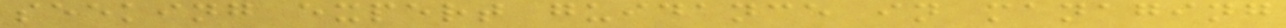seeking expert guidance in managing
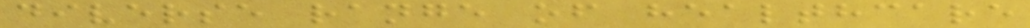diverse range of healthcare
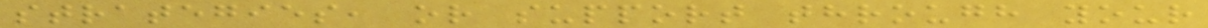strategies, or support through your
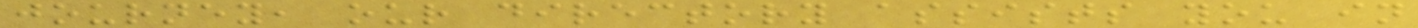journey, our directory assists you in
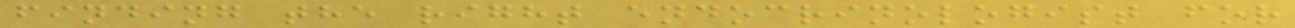finding the right endocrinologist for
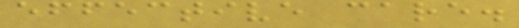effective care.
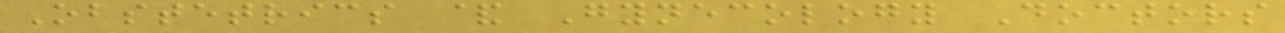Obstetrics & Gynecology Doctors
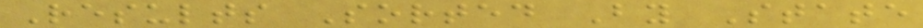Results Sorted By State
